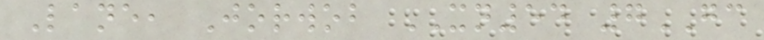Lane, Jorwob XN54 7GC
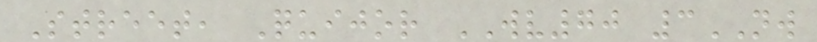Street, Quijor WV70 3NW
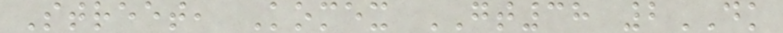Street, Komex GT38 2DK
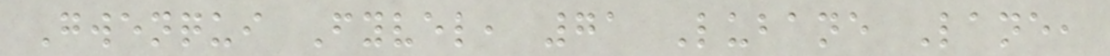Gwenqui Fyvel, 71 Lubane Lane,
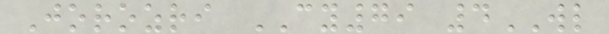Jorozri CY79 4WL
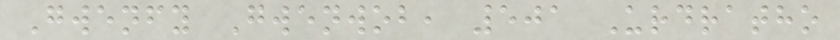Gwenfy Gwenwob, 501 Urdratho
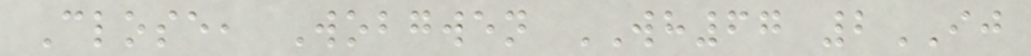Close, Wobgwen WH67 2IJ
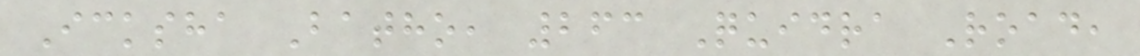Icksha Batho, 263 Quidra Road,
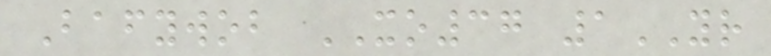Bafywob XO37 1YR
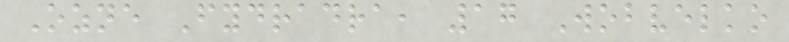Ozne Fydradra, 17 Wobvelko
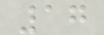17
